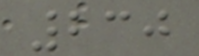230
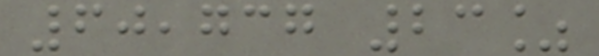60,737 23%
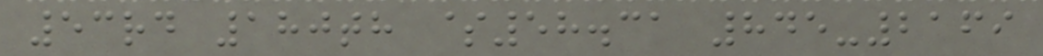53rd 180th $58.31 845-2169
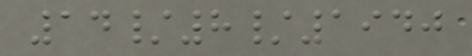14/8/1940
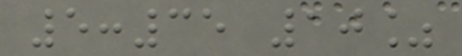5:35 10%
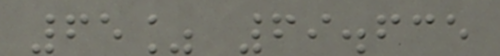65% 69.635
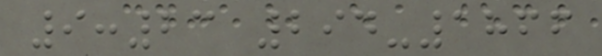9:23 294-1866
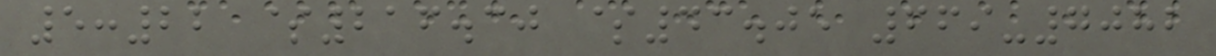5:22 $216.30 $43.05 669-7082
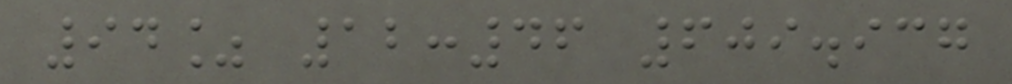94% 12:46 609.937
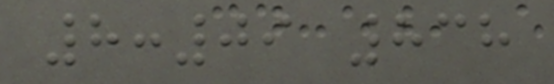8:09 838
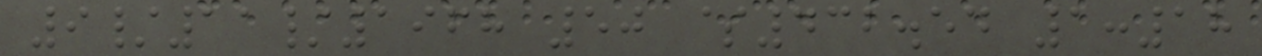9/11/1968 50 $432.54 1:18
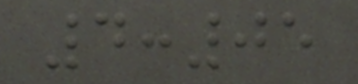4:05
